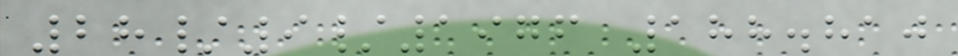28/9/1976 188.810
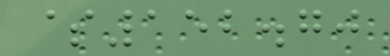$152.70
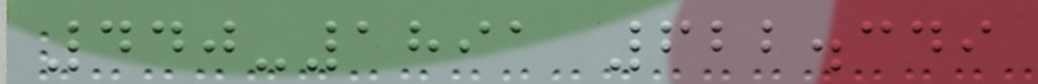440-1891 622.349
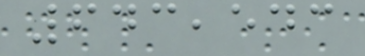643,543
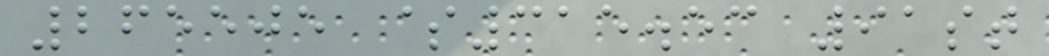265505 $315.53 91st
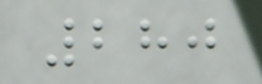280
